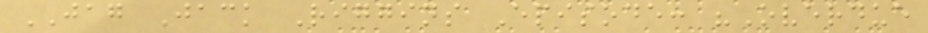JAG Jack Riggins Episode: "Overdue
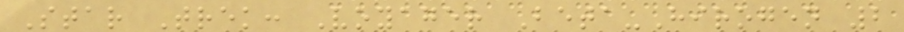Star Trek: Voyager Beta-Hirogen 2
